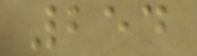254
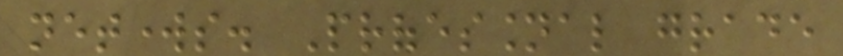networks. Professional grade
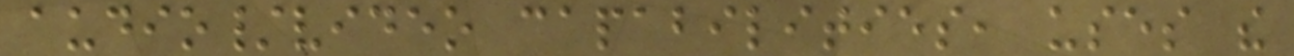audio/video capabilities, uses the
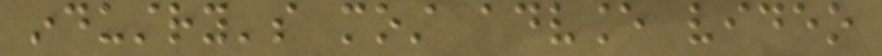industry's most advance video
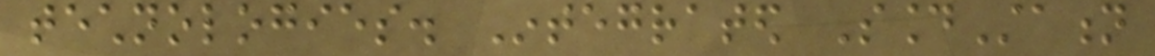technologies. Integrated SoundStation
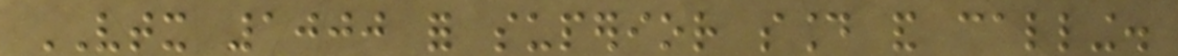VTX 1000 for superior sound and calling.
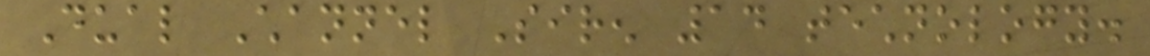Dual Channel Siren 14 technology.
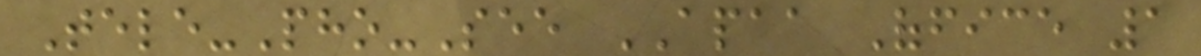Tele-Pho-See APAA Office 1
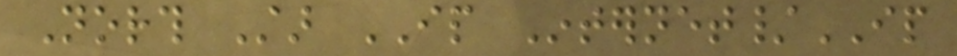North Star IP Internet/IP
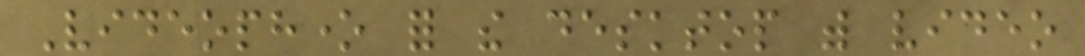Videophone for the desktop with video
